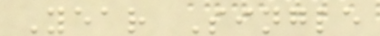Year Single
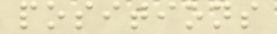positions
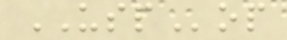USPop
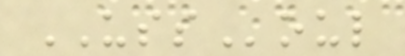USSoul
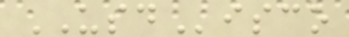USDisco
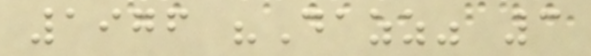1976 "Dazz" 3
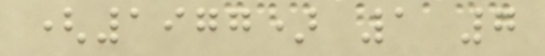(1977) 1 7
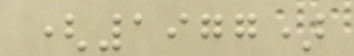(1977)
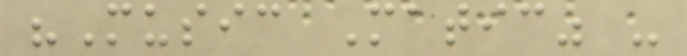"Music Matic" -
